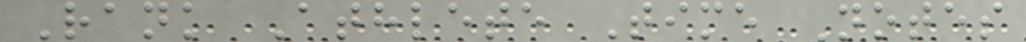Rank Athlete Time Notes
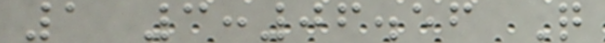1 3:06.56 Q
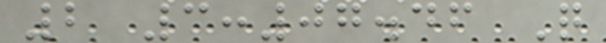2 3:07.46 Q
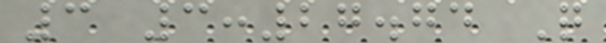3 3:27.74 Q
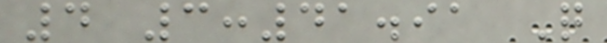4 3:41.91 Q
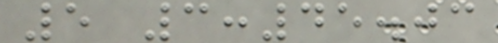5 3:45.03
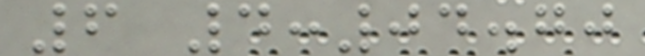6 4:04.70
